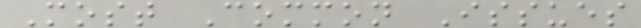Most Common Issues
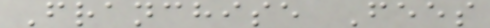Franchise Fees
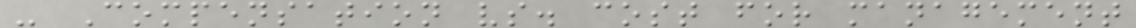- Compensation vs. cost for management
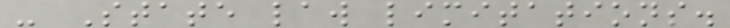- State law limitations.
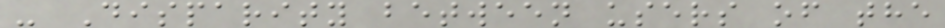- Disparity between users of the
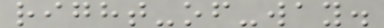right-of-way.
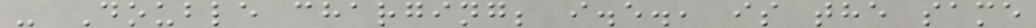- Double charging; i.e., is the same
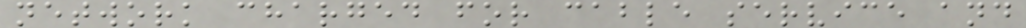network charged for cable service and
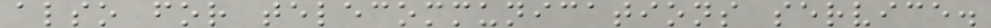also for telecommunications service.
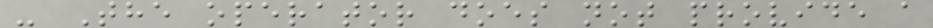- The operator does not provide a
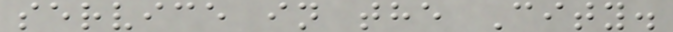service in the City.
